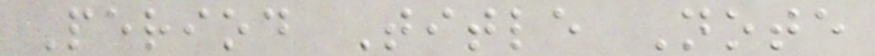Period Title Note
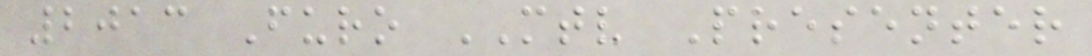2013 Furo MTV Presenter
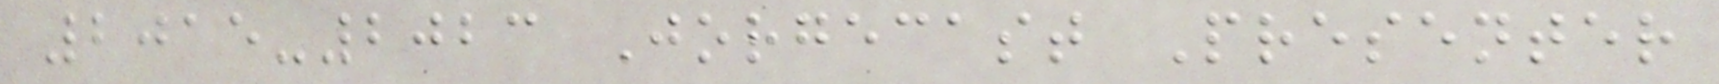2015-2023 Jorgecast Presenter
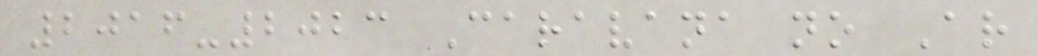2016-2023 Caravana no Ar
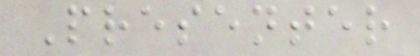Presenter
